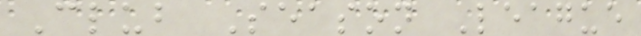Club Season League
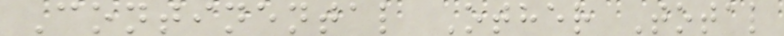Continental Other Total
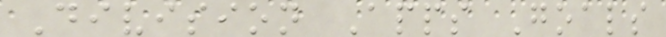Division Apps Goals
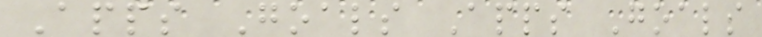Apps Goals Apps Goals
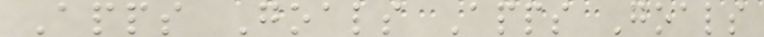Apps Goals Apps Goals
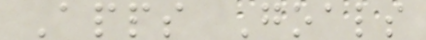Apps Goals
